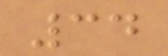34
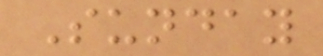Sunday
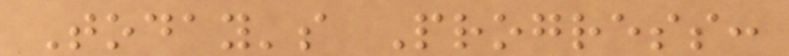Today's Progress:
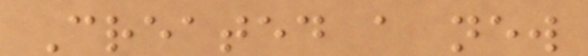Created a new
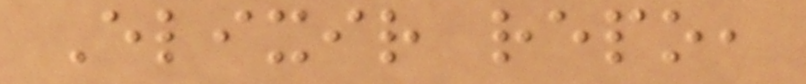Elixir repo,
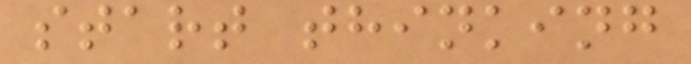start thinking
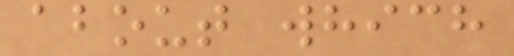about which
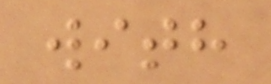with
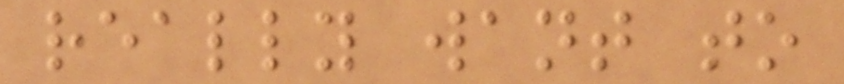really want to
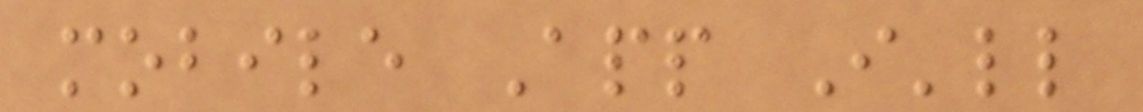mobile App I'll
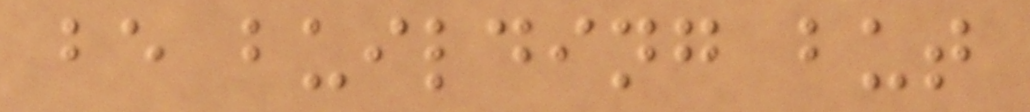be building but
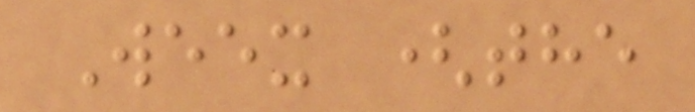Weex (the
